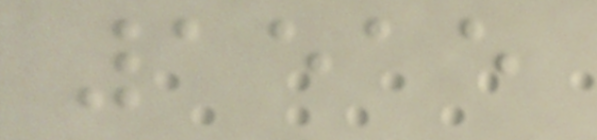1515
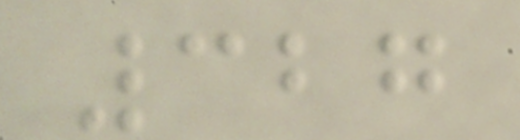327
